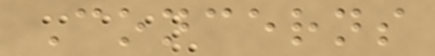Concerns
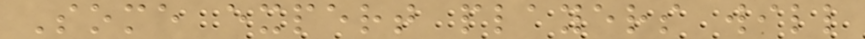Some expert players will
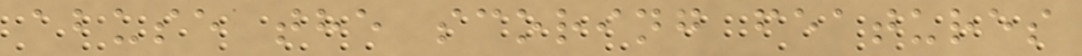abuse the scoring features
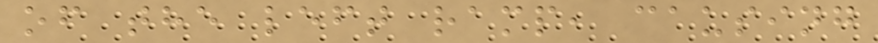of the left ramp, causing
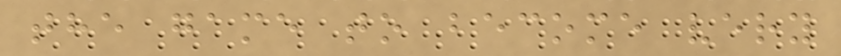the game to become very
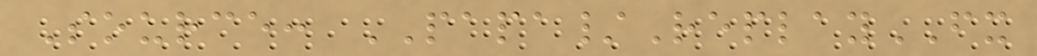Source: PAPA/ReplayFX
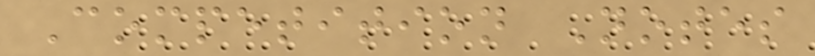Competition Notes
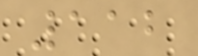112
